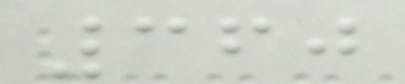360
